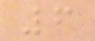6
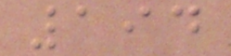194
